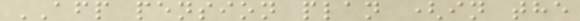AFP pension plan (in the
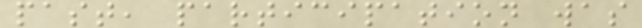past, participation was
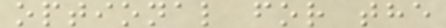optional for the
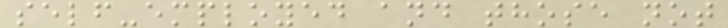self-employed and those not
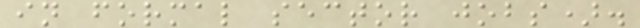in formal sector jobs).
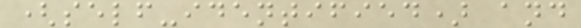(self-identified) and
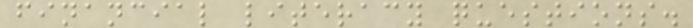financial literacy questions.
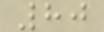80
